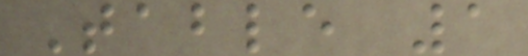Table 1
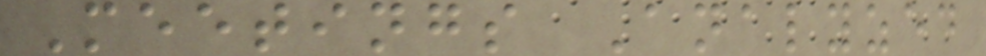Meetings Analyzed
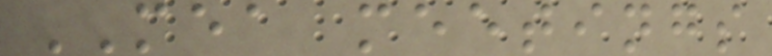MEA meetings
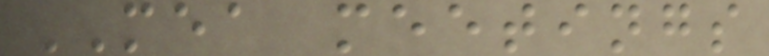MEA meetings
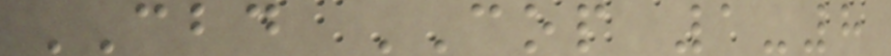CBD COP 1-8
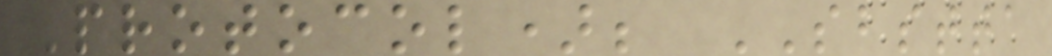Protocol); SBSTTA
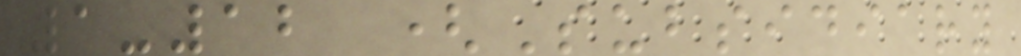1-12 (Subsidiary
